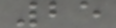25
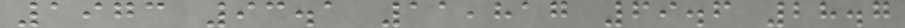1973 93.1 11,817 69.6 28.7
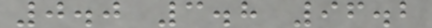0.0 3.8 96.2
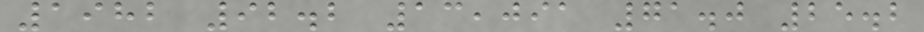1982 92.2 13,091 71.0 25.2
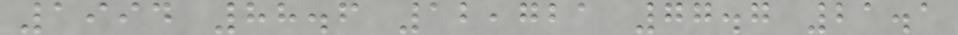1994 88.6 12,721 77.7 21.1
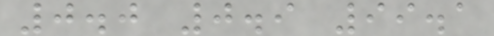0.0 0.9 99.1
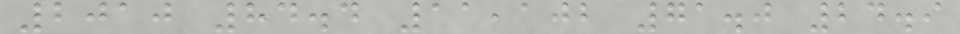2010 84.4 11,102 71.0 24.9
